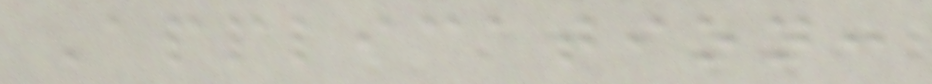Application:
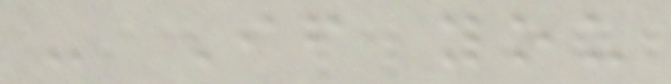- If you
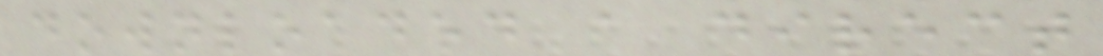downloaded a direct
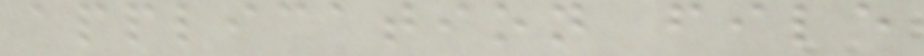application file
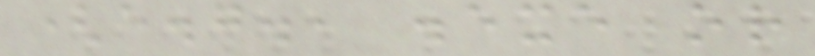(e.g., .exe or
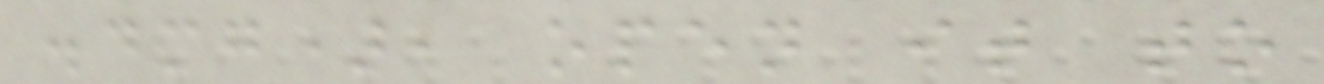.dmg), open it to
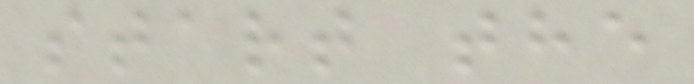start the
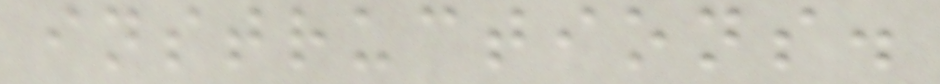instructions.
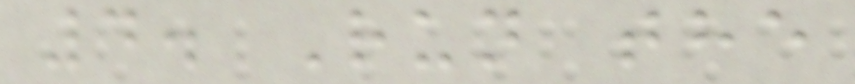4. Run the
